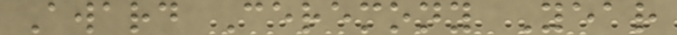Award Ceremony Year
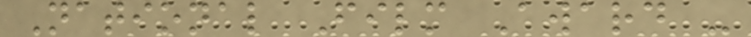National Film Award -
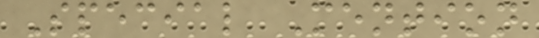Special Mention
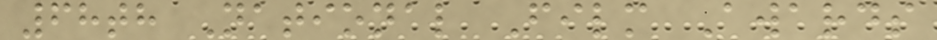68th National Film Awards
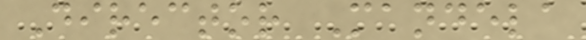Director Mandela
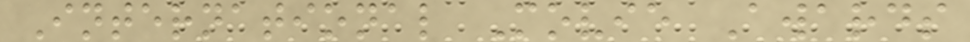International Movie Awards
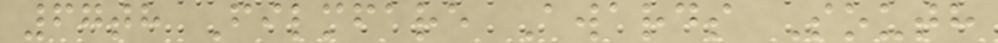67th Filmfare Awards South
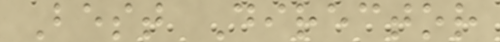Best Director
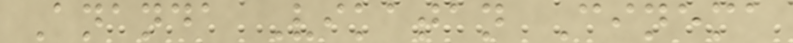Ananda Vikatan Cinema
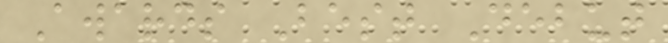Awards Best Debut
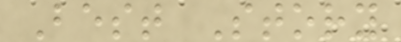Best Story
